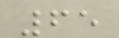65
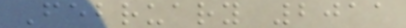February 2011
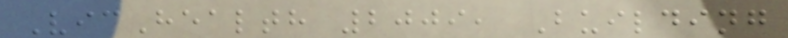VicHealth 2009, Building
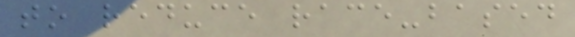to reduce race-based
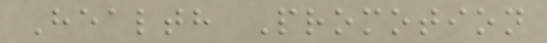Health Promotion
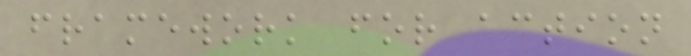framework for action
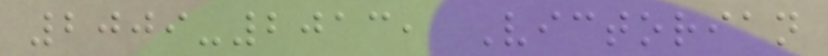2009-2013, Victorian
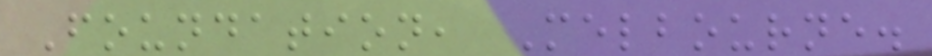Foundation, Melbourne.
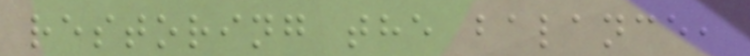restoring the balance,
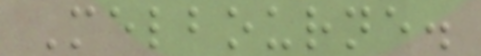Melbourne.
